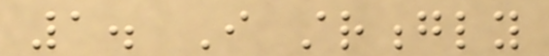1. I strongly
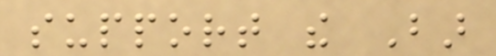support the Bar
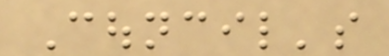Council's
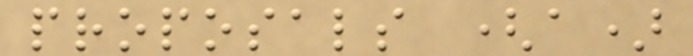proposals (a)
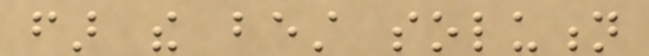far the best solution
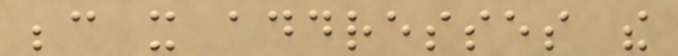because it addresses the
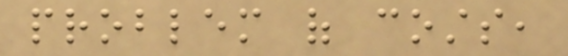problem of costs,
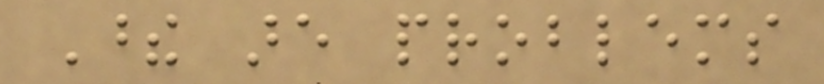These are problems
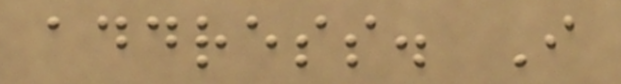address. I
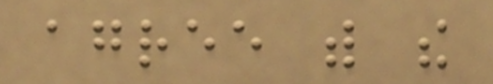agree with the
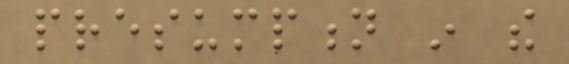presumption in the
